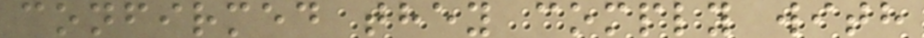confirmed they comply with
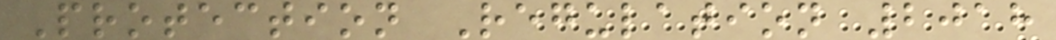Protection Regulation 2018
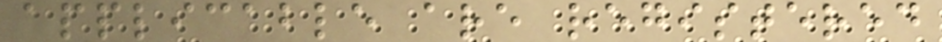applicable are registered
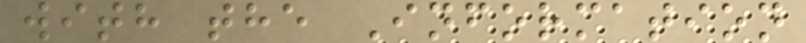with the Information
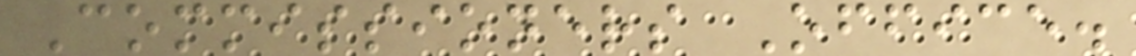Commissioners Office.
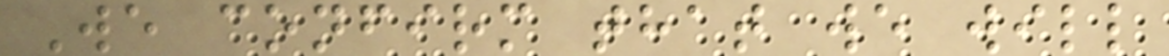We confirm that we will
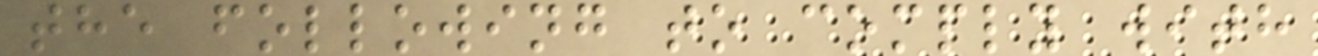the following to comply with
